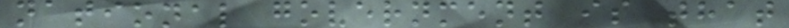national government is that
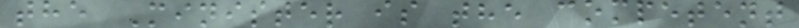the Minister is the competent
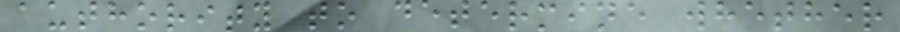authority to determine whether
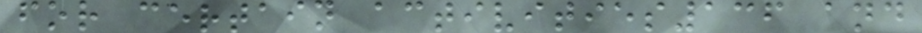for certain activities136 and
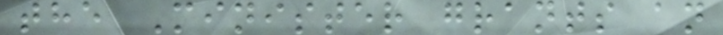the Minister grants an
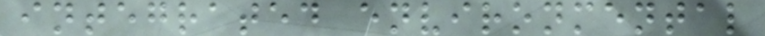integrated environmental
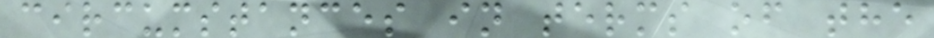circumstances in terms of the
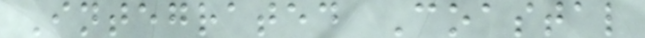Integrated Coastal
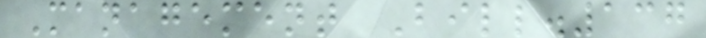Management Bill.137
